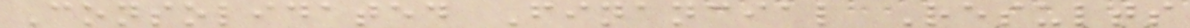Consolidated Financial Results
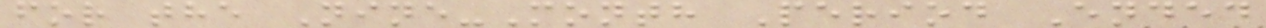for the Nine-Month Period Ended
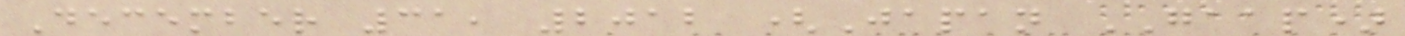December 31, 2012 (Japan GAAP)
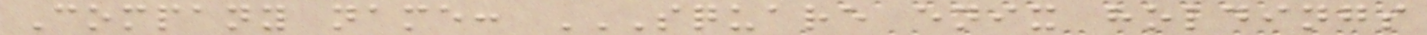Company name: SQUARE ENIX HOLDINGS
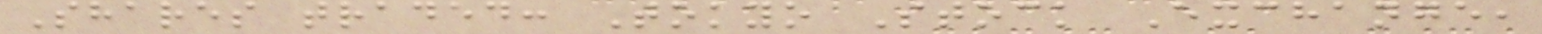Shares traded: Tokyo Stock Exchange,
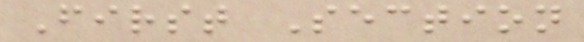First Section
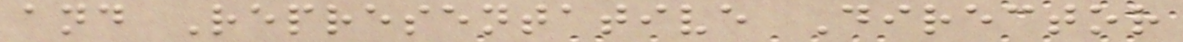and Representative Director
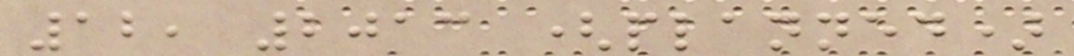12, 2013 (planned)
